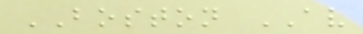BOSTON AV
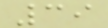39
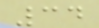34
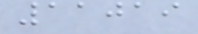11019
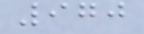970
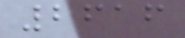2616
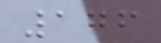176
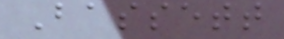Bassett
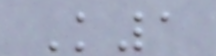K1
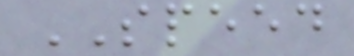SPEED
